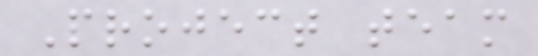Project team
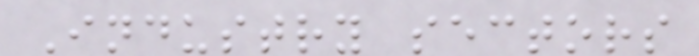Industry sectors
